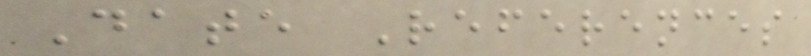Date References
